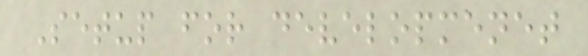Setup for developmenet
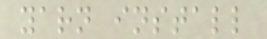yarn install
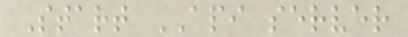Start API server
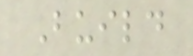Build
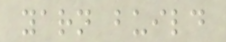yarn build
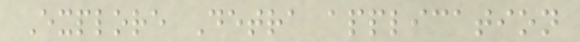Explore Detra application
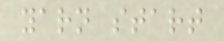yarn start
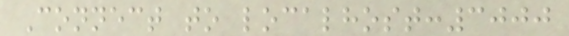Connect to localhost:3000
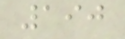190
